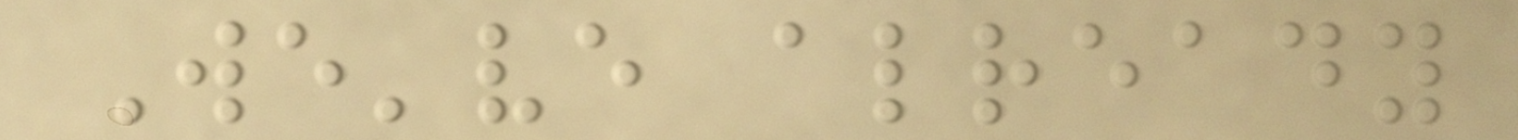We've already
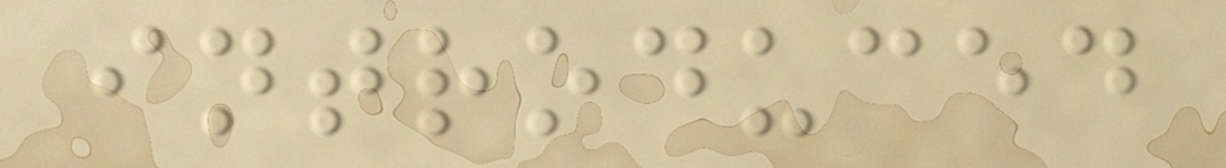introduced
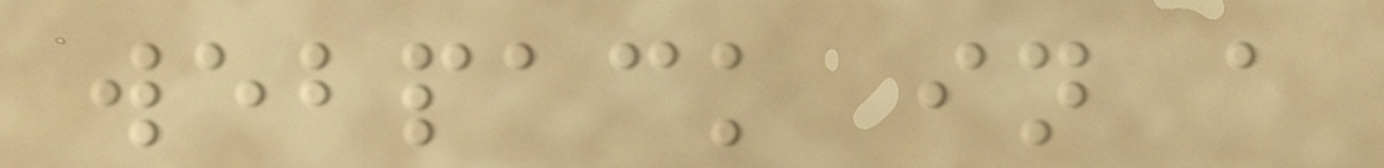webpack in a
